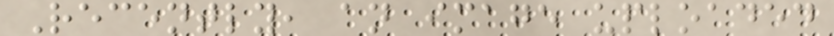Recently, an image uploaded
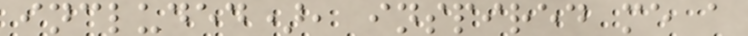included), inspired me a
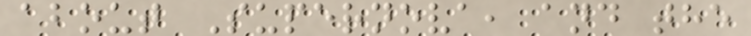about Supernova, and the
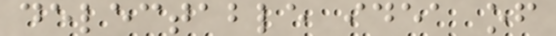delectable idea of
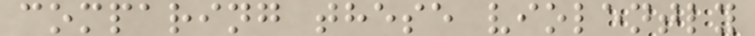comparing these violently
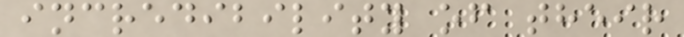incredibility of their
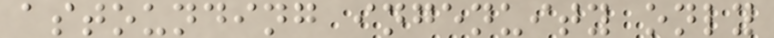astounding ingenuity only
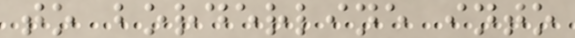to borderline into
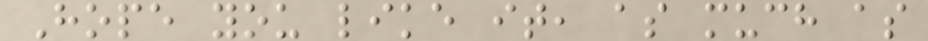Hope you like it, as much as
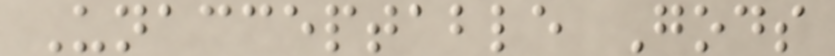Unacceptable Gods
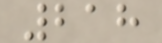218
